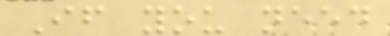If you need
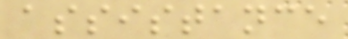assistance
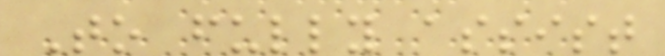To fully assist
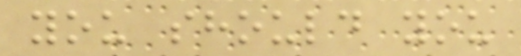you should you
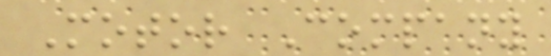Motor Company
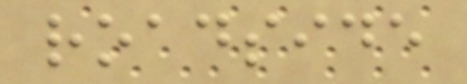roadside
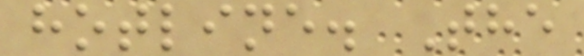hotline. The
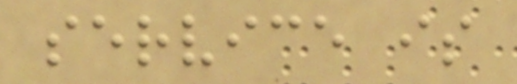service is
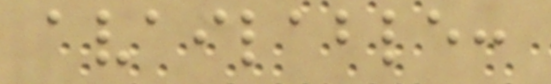available:
